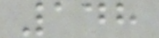148
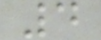4
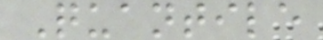Quantile
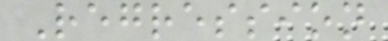Regression
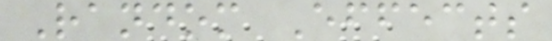Random Effects
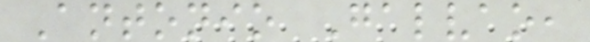Antonio Galvao,
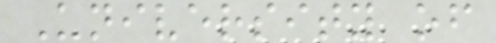University of
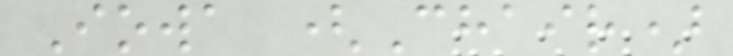Iowa (Chair)
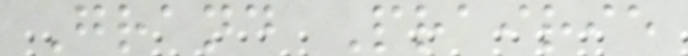Grand Prairie
